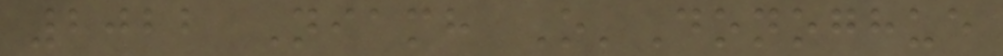2022 Niamh O'Donoghue
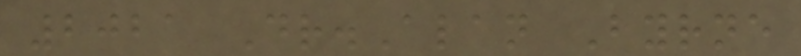2021 Dr.Alan Byrne
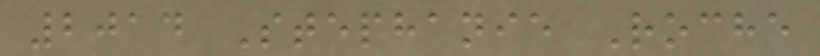2014 Stephanie Roche
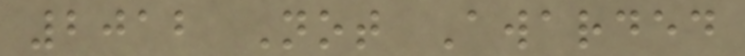2012 Not Awarded
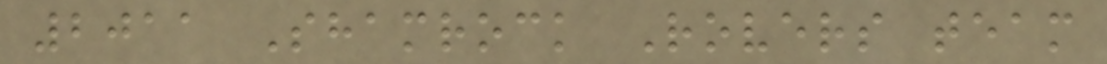2011 Shamrock Rovers team
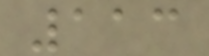113
